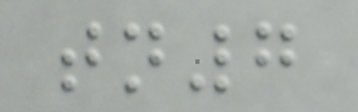tn7
